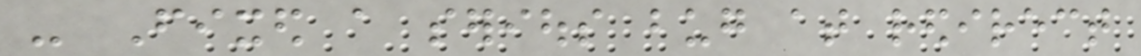- Fixed a serious bug at redirect
